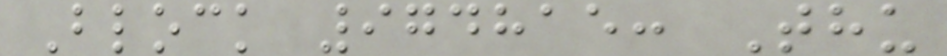Block 974815: Thu
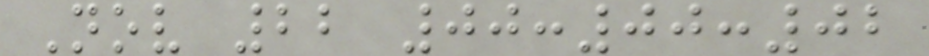Nov 22 00:00:02
